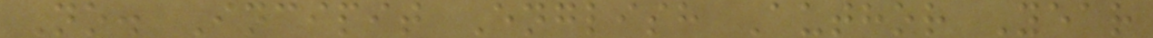No. Incipit English Author Year
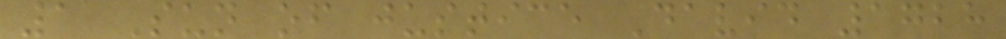1 Sun of justice David 1728
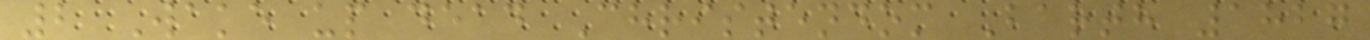2 Wake up dead Christendom Barth 1827
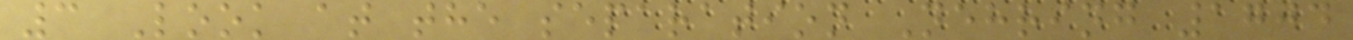3 Look at the separation Nehring 1704
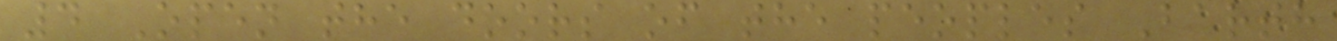4 Open the doors of the peoples Barth
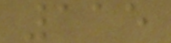115
